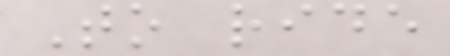To ride
